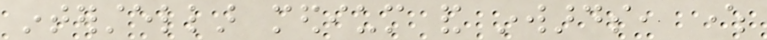interstellar medium and inwards, where
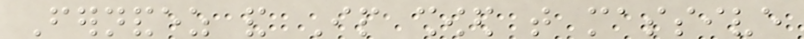Fernandez and Ip showed that massive
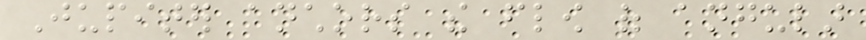Jupiter anchors the flow of angular
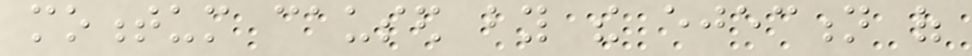momentum caused by the ejection of
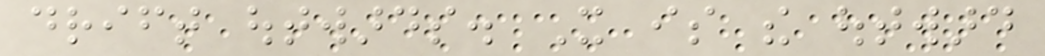drift outwards. It is the outward
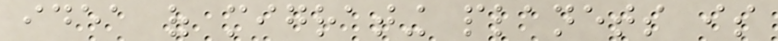idea of migrating planets is
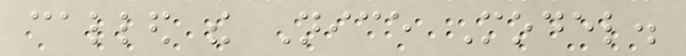called the Nice Model.
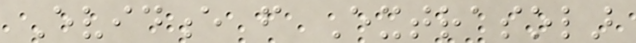Evidence from Extrasolar
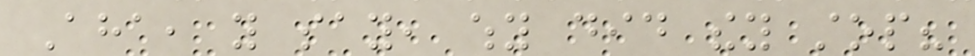Aha, you say, why did they stop?
